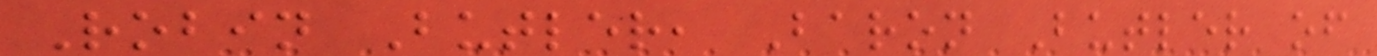Robin Butler, Baron Butler of
